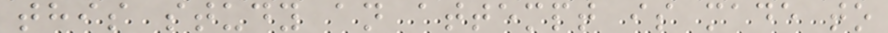this study an attempt is made to
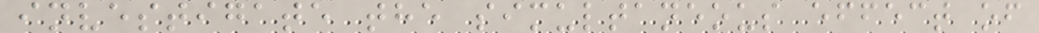investigate the simultaneous effect of
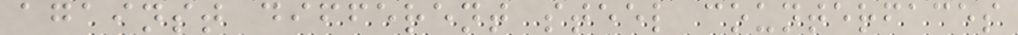against different steel counterfaces
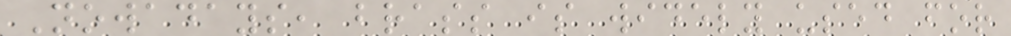Nowadays, brass is widely used for
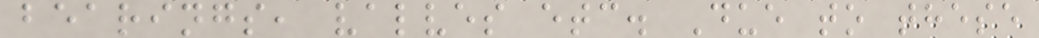bearings, valves etc. Due to these
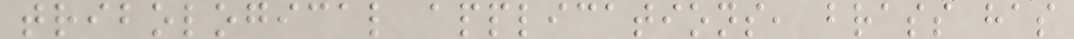tribological applications, brass has
